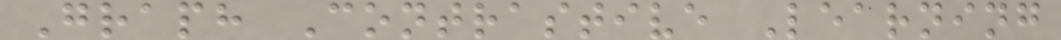Graph Contrastive Learning
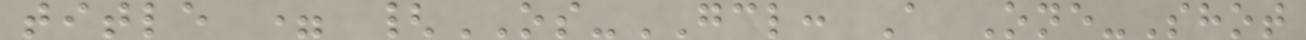title = {OS-GCL: A One-Shot
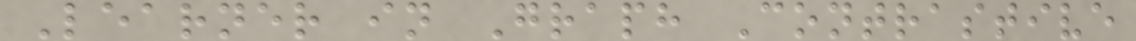Learner in Graph Contrastive
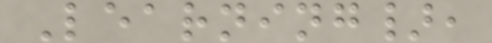Learning},
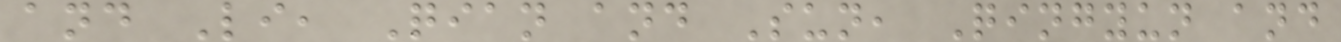and Li, Qian and Sun, Qingyun and
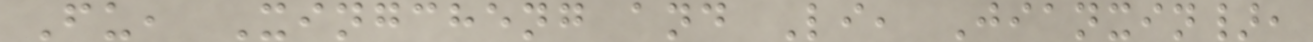Fu, Xingcheng and Li, Jianxin},
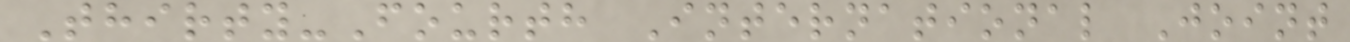Thirty-Fourth International Joint
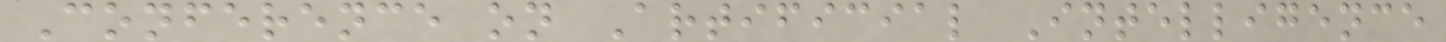Conference on Artificial Intelligence
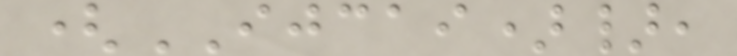(IJCAI)},
